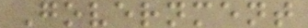Government
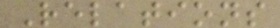Relations
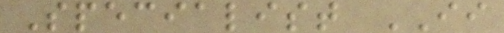Specialist II
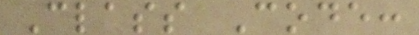Class Code:
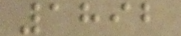1892
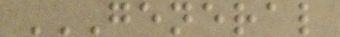GENERAL
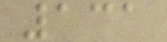131
